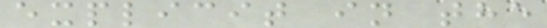explicit in the
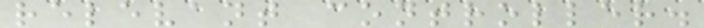relevant controller.
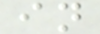in
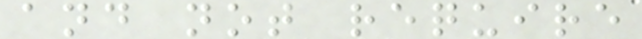and not require
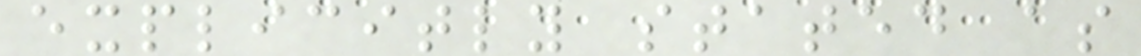explicitly stated as
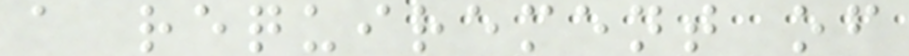a requirement of
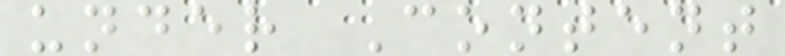under Content
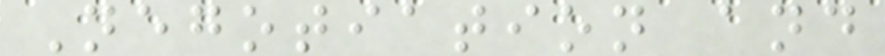Negotiation and
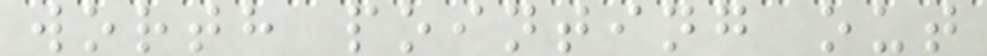worth pointing out
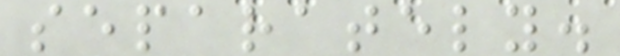separately.
